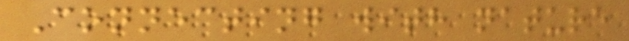Connecting with nature
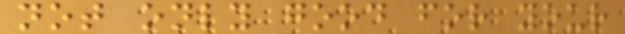not only good for your
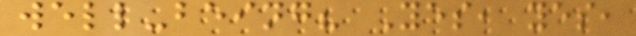well-being? Yes, yes,
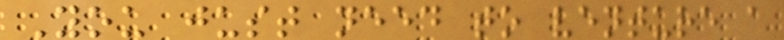You just need to venture a
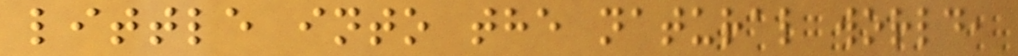little into the natural world,
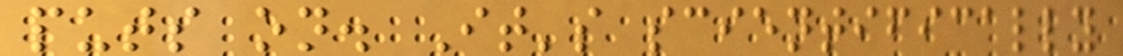puts on. It's scientifically
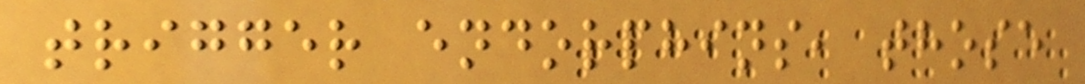trigger endorphins, those
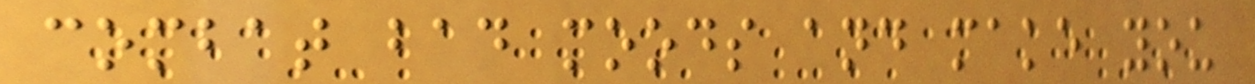combat bad moods and make you
